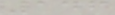146
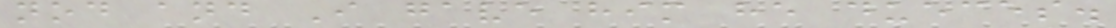nod and I gave him he dueces.
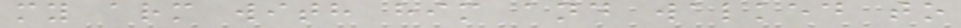my arm with him and walked to
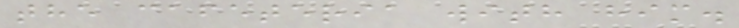the cafeteria with him.
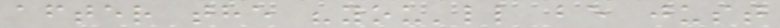after the "you'll be just
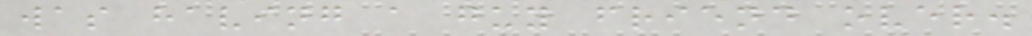was having a guy friend over.
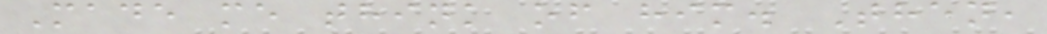Made me think of him. Then,
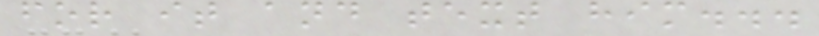for it and text him...
